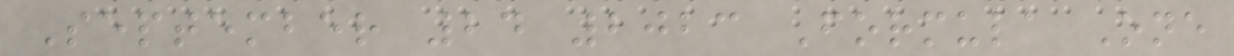September 24 2023 Formula One
